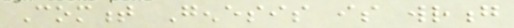Comment Genesis is wrong
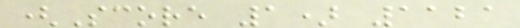(Score 1) 1121
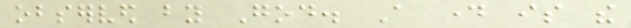observed by God. A day is the
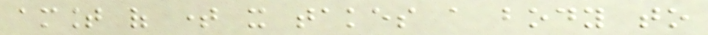amount of time it takes a body to
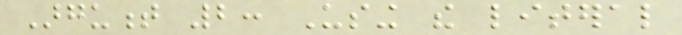Argument 2: Using the literal
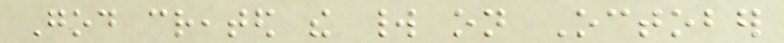God created the world on October
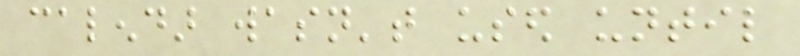calendar wasn't used until
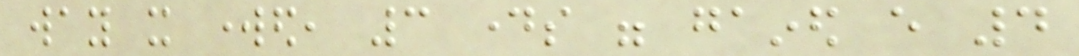way it worked, 3 days were gained every 4
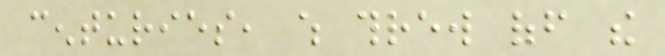centuries, which threw off the
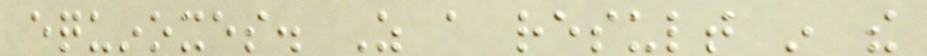equinoxes. As a result in the
